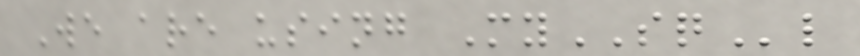We are using MySQl
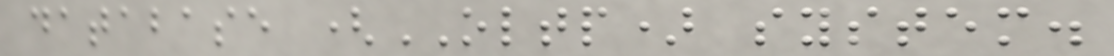database (OLTP) system.
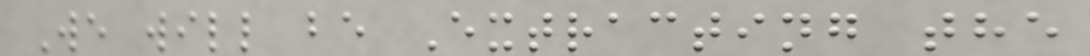We will be Extracting the
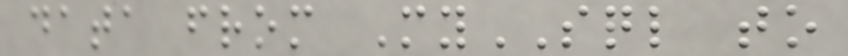data from MySQL to
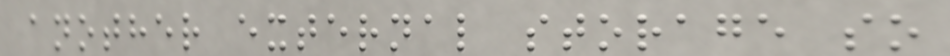another external storage so
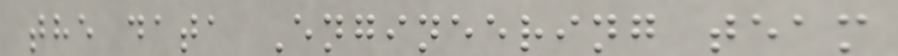the data Engineering team
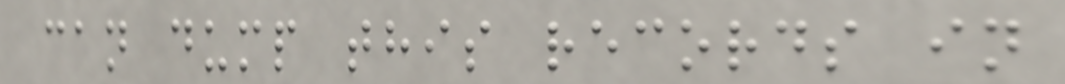can dump this records in
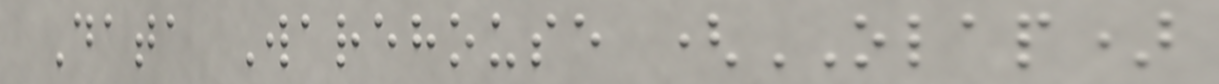Data Warehouse (OLAP)
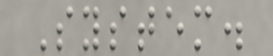System.
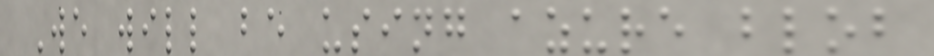We will be using azure blob
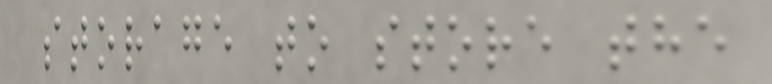storage to store the
